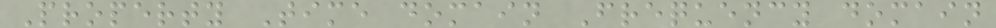Property Time domain Frequency domain
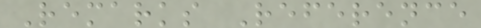Remarks Reference
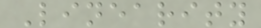Linearity
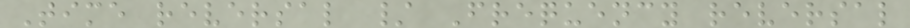Time reversal / Frequency reversal
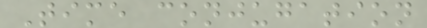Time conjugation
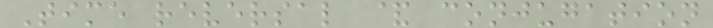Time reversal & conjugation
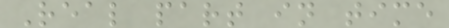Real part in time
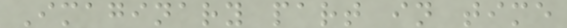Imaginary part in time
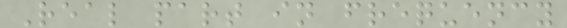Real part in frequency
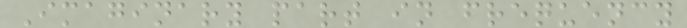Imaginary part in frequency
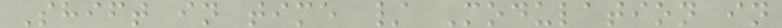Shift in time / Modulation in
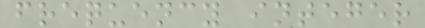frequency integer
